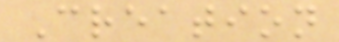Creation
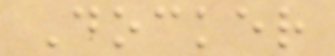Docker
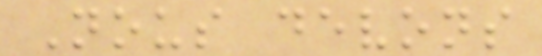Nous devons
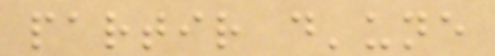partir d'une
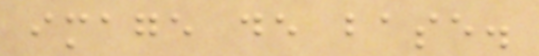image de base.
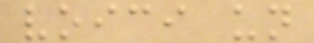voici un
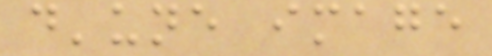d'une image
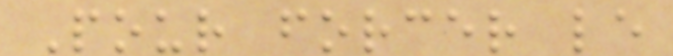Pour forcer le
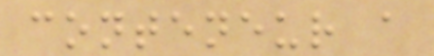conteneur a
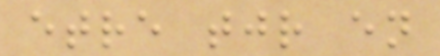etre tjr en
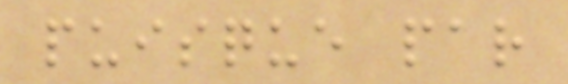puisque par
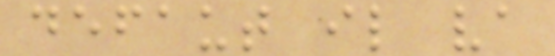defaut il va
